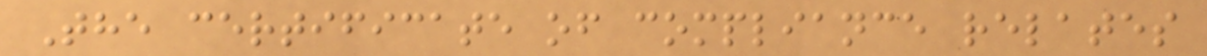The certificate of compliance relates
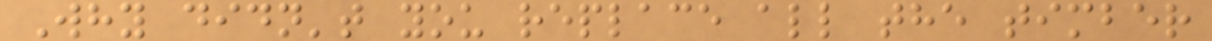Why didn't you replace all the timber
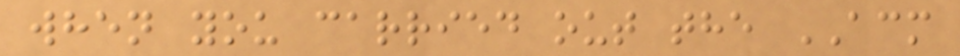when you carried out the ACM
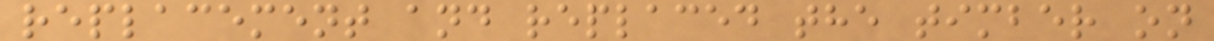replacement and replaced the timber on
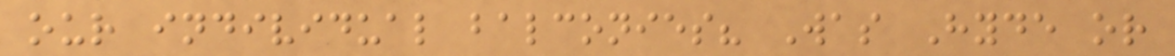our individual balconies? Was Hyde or
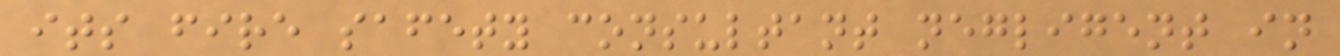its fire safety consultant negligent in
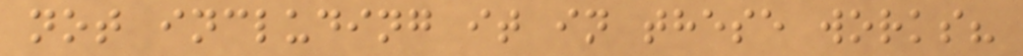not including it in these works?
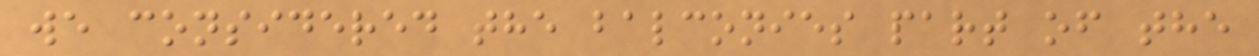we considered the balconies part of the
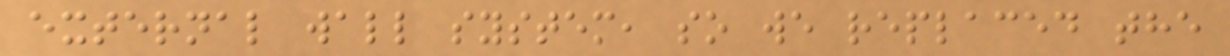external wall system, so we replaced the
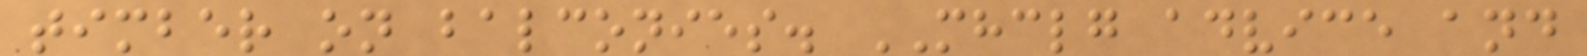timber on balconies. MHCLG advice and
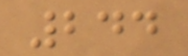244
